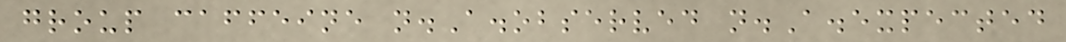group caffeine n.A.observed n.A.expected
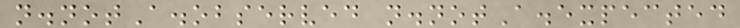n.notA.observed n.notA.expected
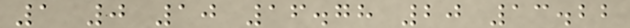1 0 10 16.78 20 13.22
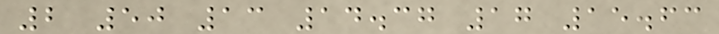2 50 13 14.37 17 15.63
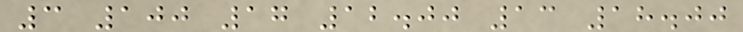3 100 17 12.00 13 18.00
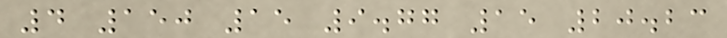4 150 15 9.77 15 20.23
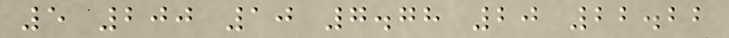5 200 10 7.78 20 22.22
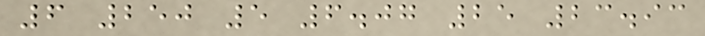6 250 5 6.07 25 23.93
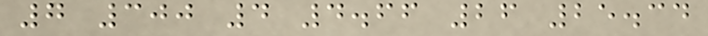7 300 4 4.66 26 25.34
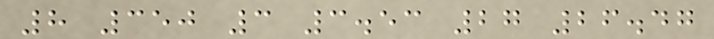8 350 3 3.53 27 26.47
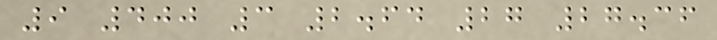9 400 3 2.64 27 27.36
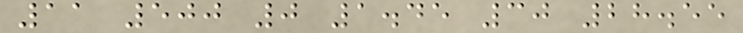11 500 0 1.45 30 28.55
